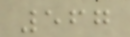567
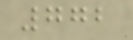772
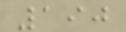190
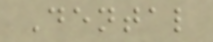Dental
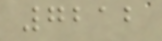7212
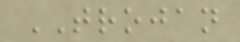TROJAN
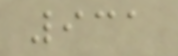931
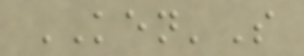KEN'S
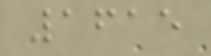1615
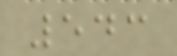543
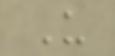U
